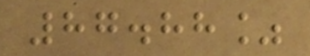87.88%
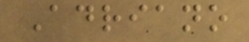Adriano
